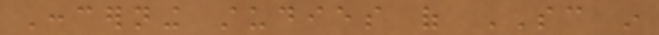Concerning studies of SC in
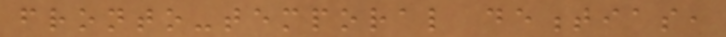fronto-temporal dementias,
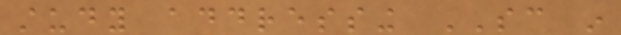study addressing SC in
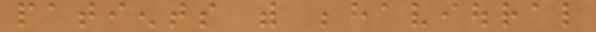patients with behavioural
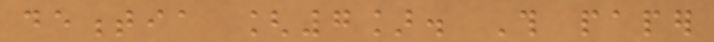dementia [7]. This paper
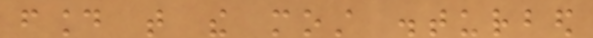found that the most disturbed
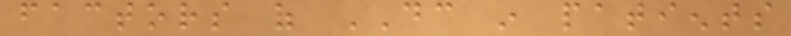factors of DC in patients
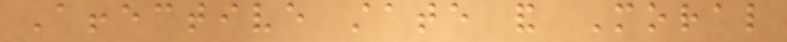Affective state and Moral
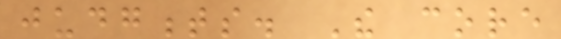judgments. The core
